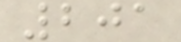201
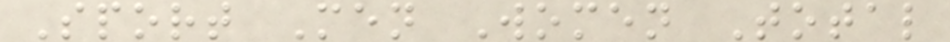Sport Men Women Total
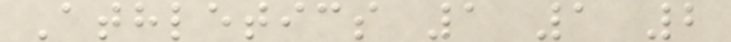Athletics 1 1 2
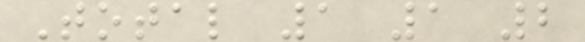Total 1 1 2
